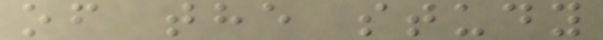of the study
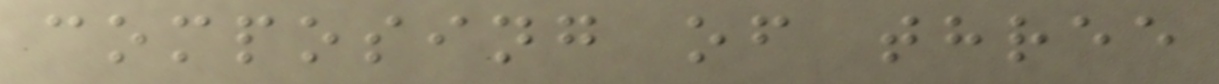composing of three
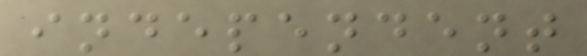independent
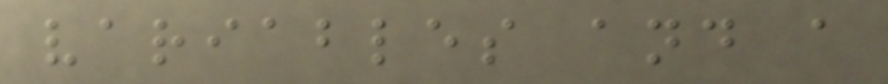variables and a
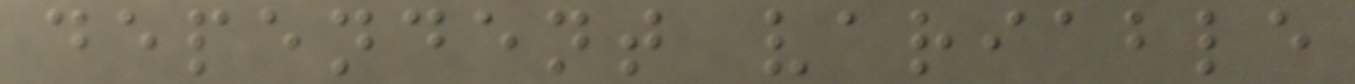dependent variable
